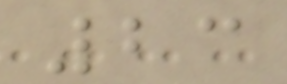23
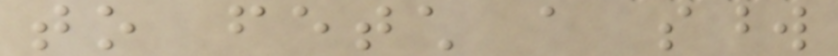to fetch a sword
